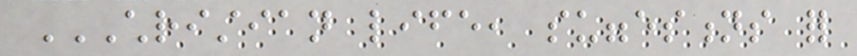CHRISTIAN LIFE, SUGGESTIONS FOR
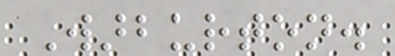Warburton.
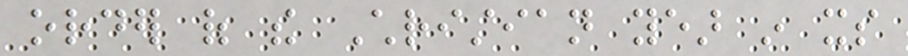order of the Christian year in its
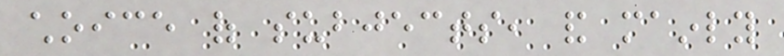choice of subjects, and mainly
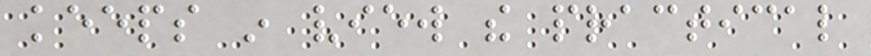keeps in view the practical
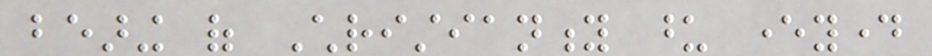bearing of Christianity upon everyday
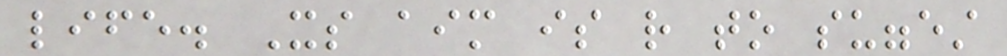life. Its aim is rather to suggest
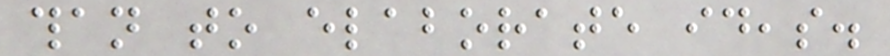than to elaborate ideas.
